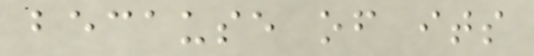because of its
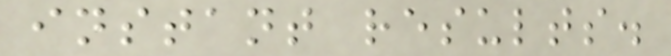instant results.
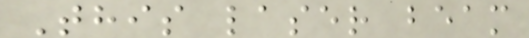This laser beam
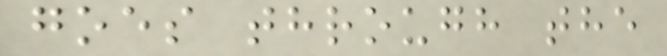goes through the
